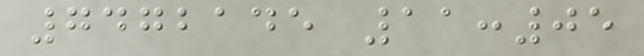7472145 11:05
